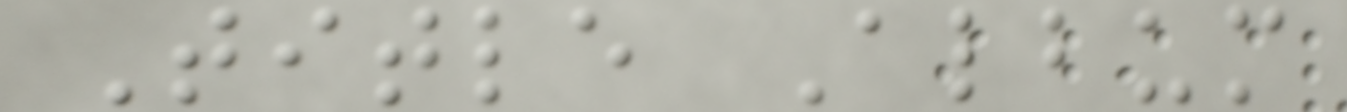Title Album
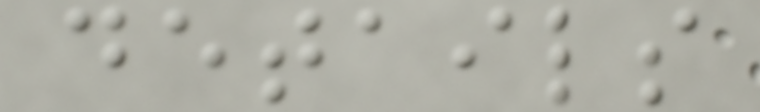details
